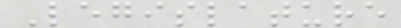Legislature
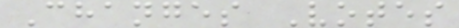Changes Votes
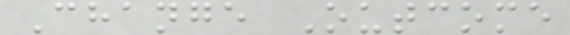Change Outcome
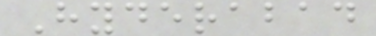Hyderabad
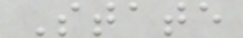State
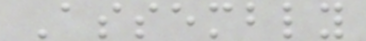Assembly
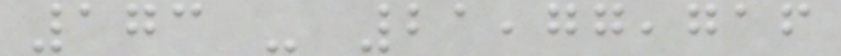173 - 21,77,716
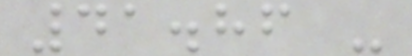41.86 -
